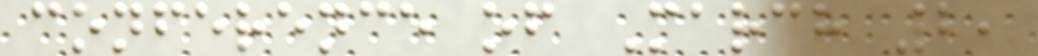conference of March 2,
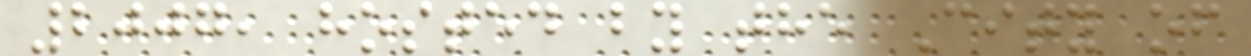2007, hosted by the City of
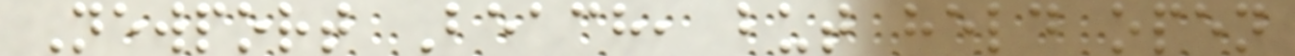Newport Beach, but held open
